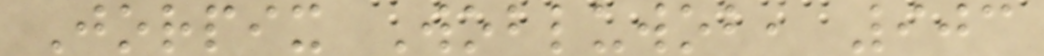Jorpix Wobluwob, 903
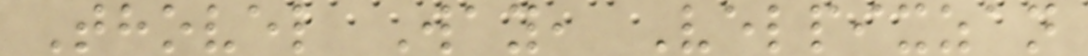Thovel Way, Velpixzan
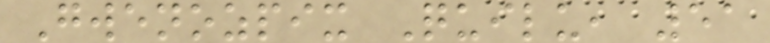Gwenozpix Quilu, 51
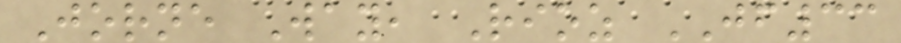Jorne Way, Rioz JF33
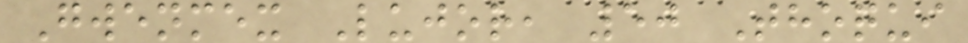Gwenmex Lujor, 50 Thoqui
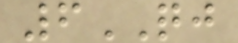6QJ
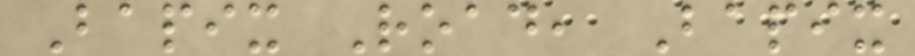Bapix Road, Bapix
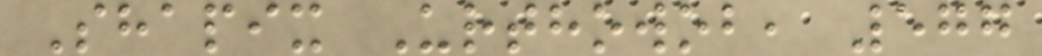Shapix Urthowob, 577
